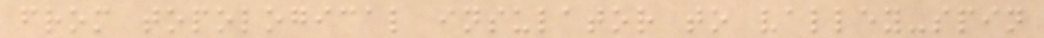from topological insulator to valley-spin
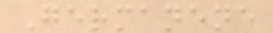Germanene
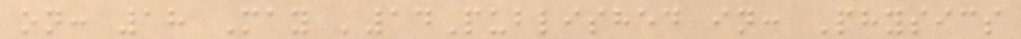on: 18 May '14Published in: Physics
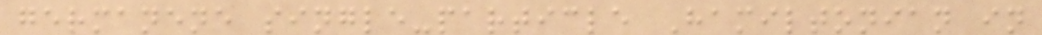germanene single-particle Hamiltonian in
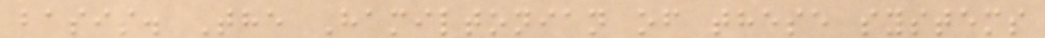basis. The Hamiltonian of these systems
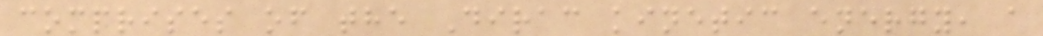comprises of the Dirac kinetic energy, a
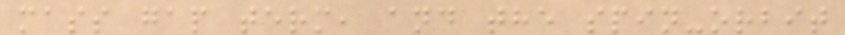mass gap term, and the spin-orbit
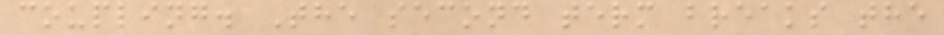coupling. The second term breaks the
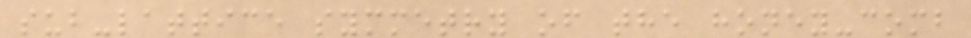sub-lattice symmetry of the honey-comb
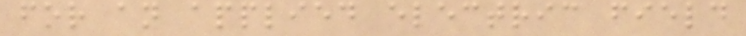for an applied electric field
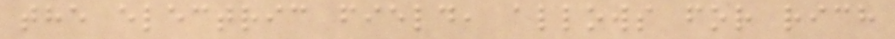the electric field, allows for rich
